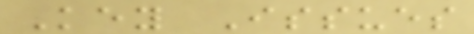Key Issues
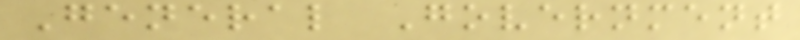General Government
